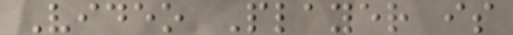Video Player is
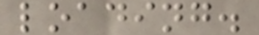loading.
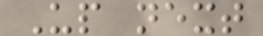Up next
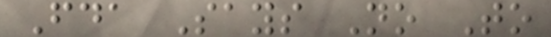Fda Says No To
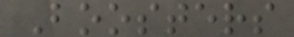Boosters
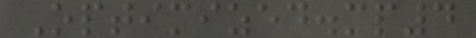Optimized.mp4
